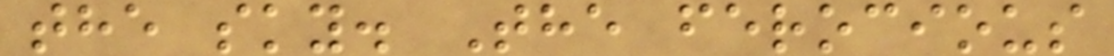the sky. The ferocious
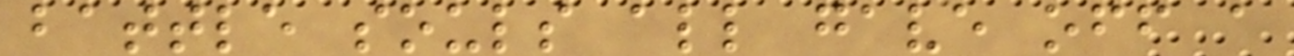battle souls all gave off a
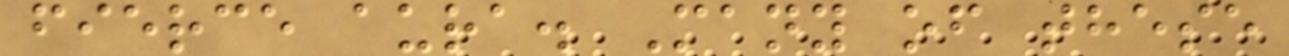fierce aura. Many of these
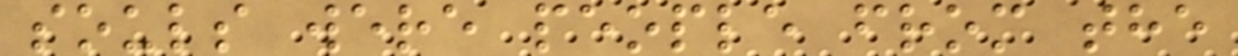souls were people from the
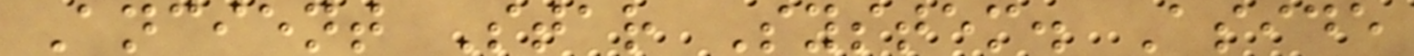Ancient Star System. Aside
